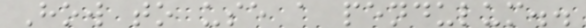How to use a pendulum..
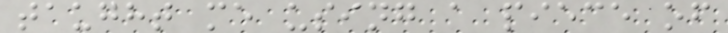taught me using a piece of
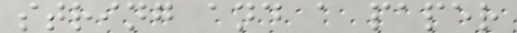string and a paper
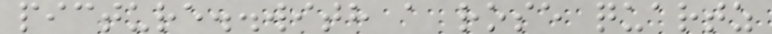picture..with a rose quartz
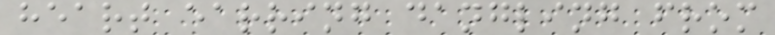heart earring dangling from
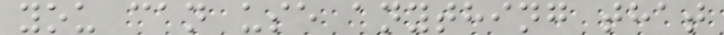you can use anything that
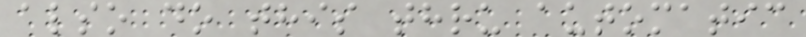also do this thru automatic
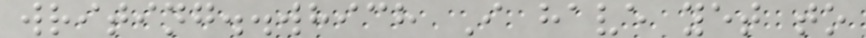writing..which I have yet to
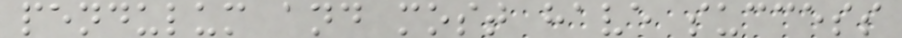pendulum and most have success
